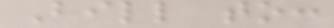Bill to:
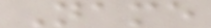Name
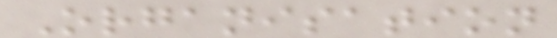Organisation
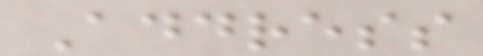Address
